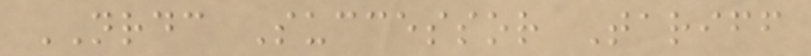NRDC Successor Tariff
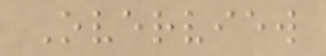Overview
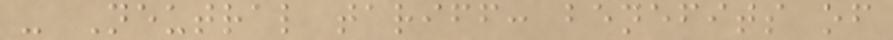- Neutral tariff: benefits of
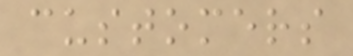customers
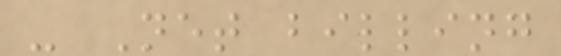- Net billing
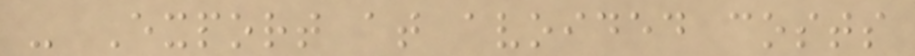- Export at avoided costs
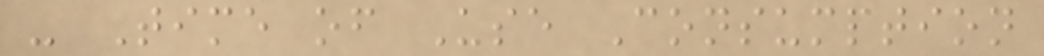- Time of Use Consumption
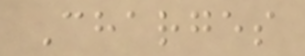Charges
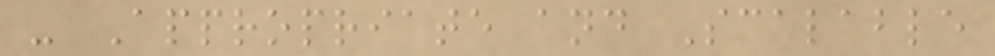- Appropriate and Scalable
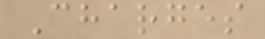Charges
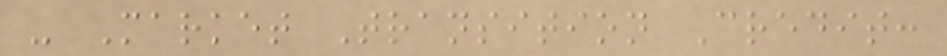- Market Transition Credit:
